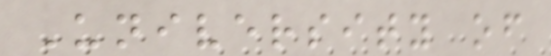University of
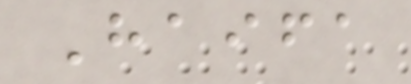Haifa
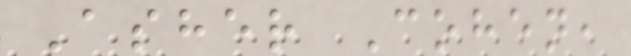Asher Cohen,
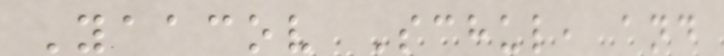Yaacov Schul, and
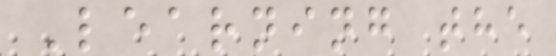Learning the
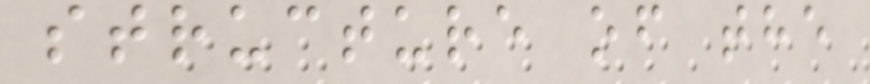structure of the
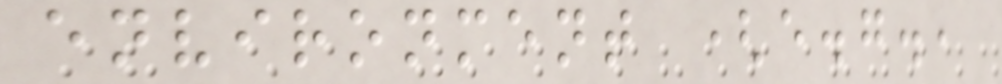environment (e.g.,
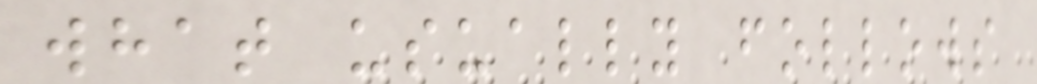what usually follows
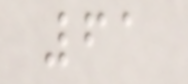61
